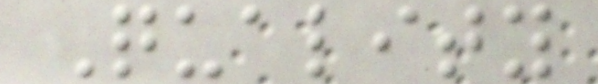Quality
